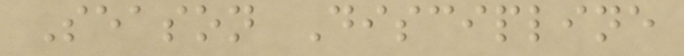Season Discipline
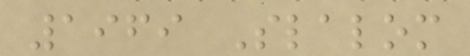1969 Slalom
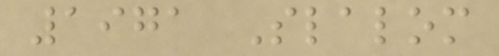1971 Slalom
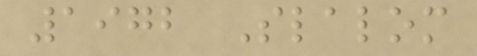1972 Slalom
